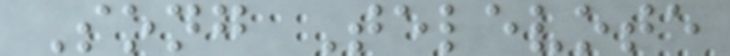Song Televote
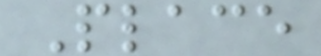Place
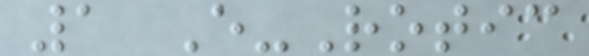1 E-Rotic
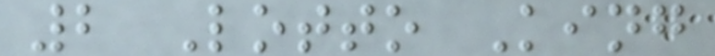2 Lotto King
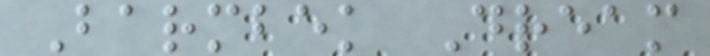Barmbek Dream
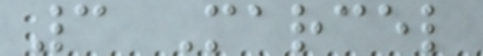3 Marcel
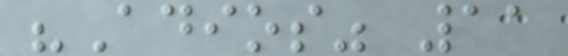"Adios" 11
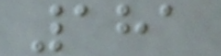181
